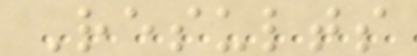Results
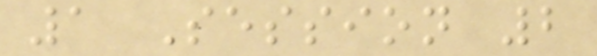1 Session 2
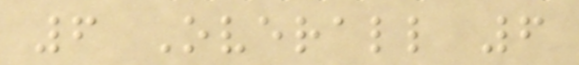6 Overall 6
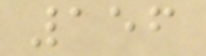156
